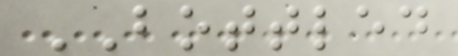BOTTLED
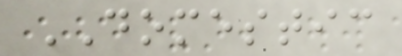DOMESTIC
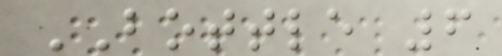BOTTLE 6
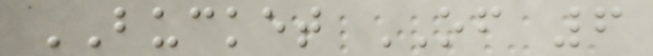BUCKET OF 6
